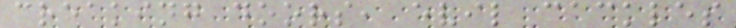creaking doors, evil cackles
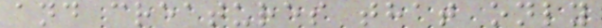and creatures that only
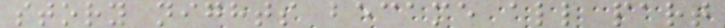story nights became all part
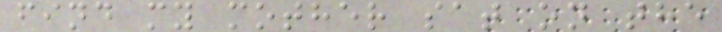find my mother sat on the
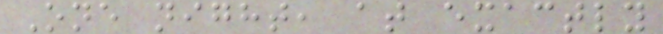One night, at exactly
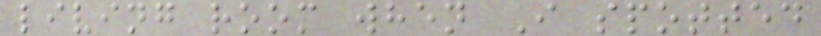living room when I spotted
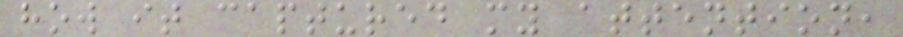how it captured my attention,
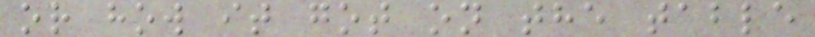or how it got on the table
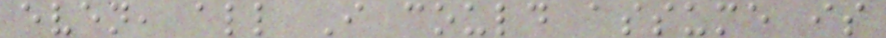even, all I could assume is
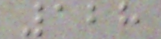128
